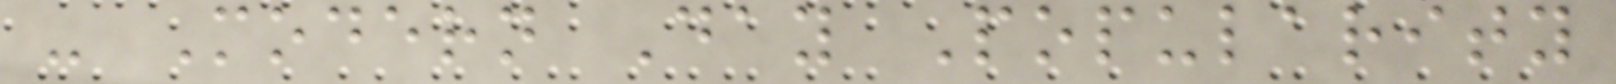- Modern Day Popularity
